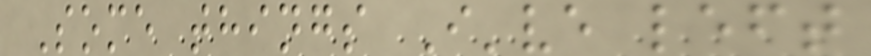Some things I've left
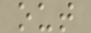out
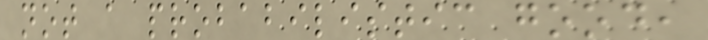not a probabilistic good,
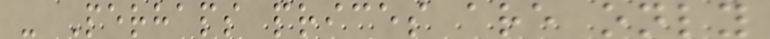- Perhaps prices are only
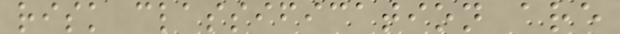risk classification are
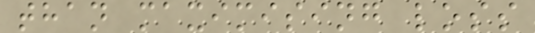than maximising loss
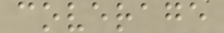coverage
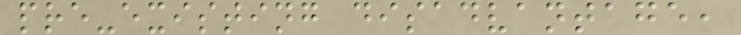pre-existing disadvantage,
